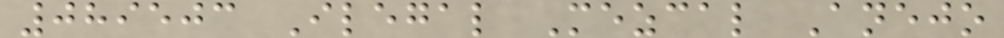089503 Ilegal Mezcal Anejo
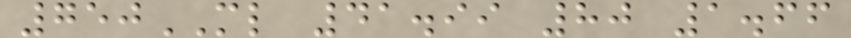750ML 41.99 80 1.66
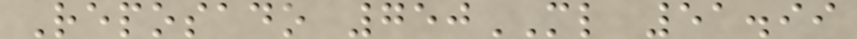Reposado 750ML 51.99
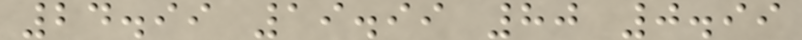24.99 19.99 80 0.99
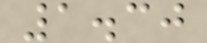1.30
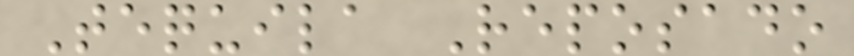Tequila Reposado
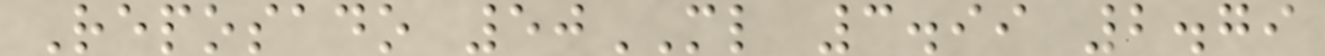Reposado 50ML 3.99 2.79
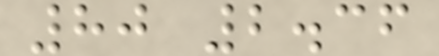80 2.36
